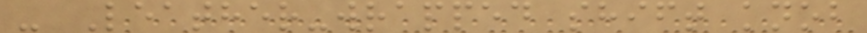- Leather-wrapped shift knob
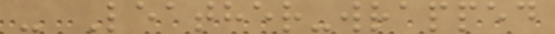- Leather-wrapped
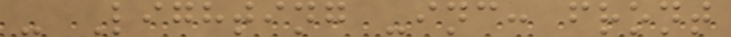- Lighting -inc: front
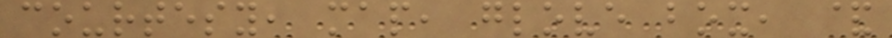courtesy, map, glove box, &
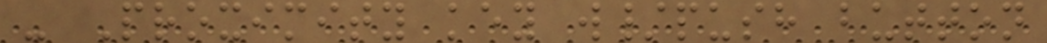- Proximity key w/push button
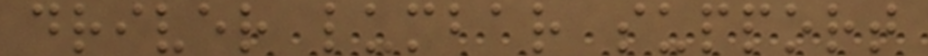driver lumbar support
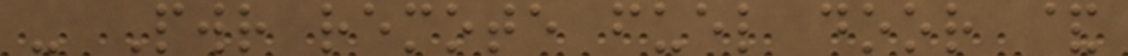- Pwr remote fuel door &
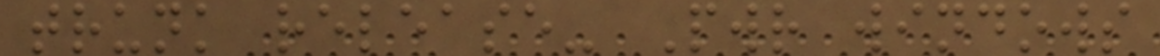trunk release- Pwr windows
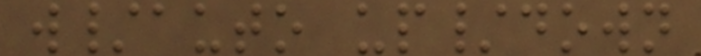w/auto up/down
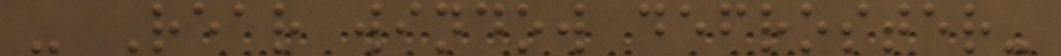- Rear window defroster-
